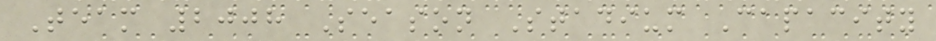Team 2008 Season Stadium Capacity
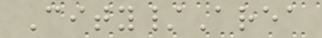City/Area
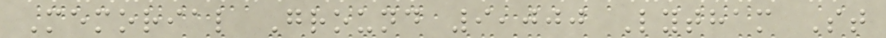Memorial Ground 9,000 Lytham St
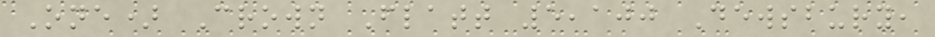One) Crown Flatt 5,100 Dewsbury,
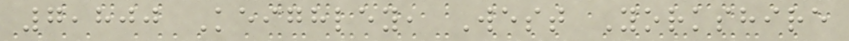7,800 Keighley, West Yorkshire
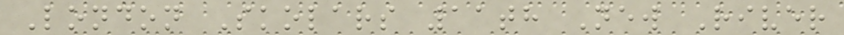London Skolars 11th New River
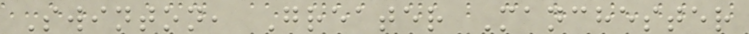Swinton, Greater Manchester
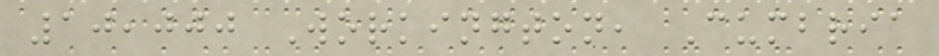10,000 Workington, Cumbria
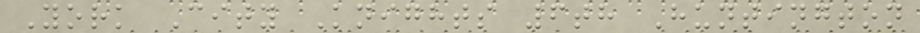York City Knights 6th Huntington
